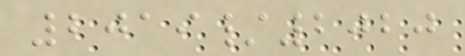2019/2020
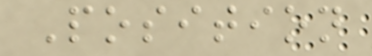Position
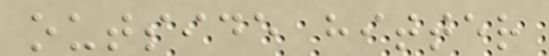outside hitter
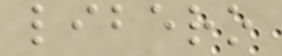libero
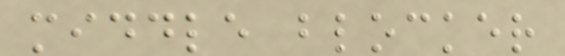middle blocker
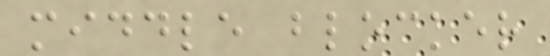middle blocker
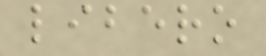libero
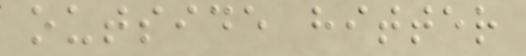outside hitter
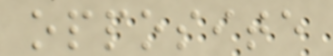opposite
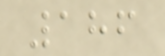186
